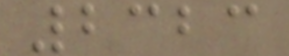2323
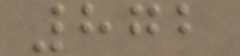872
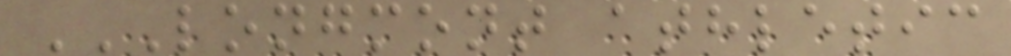LONGMONT ATHLETIC
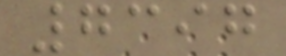7397
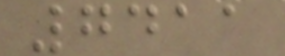7411
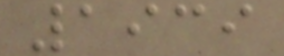1939
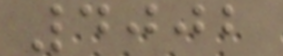4002
